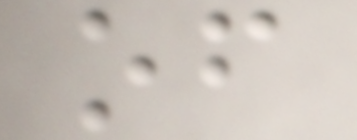of
